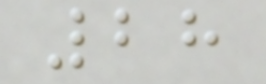28
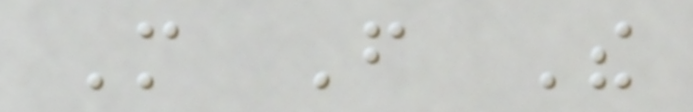More From The
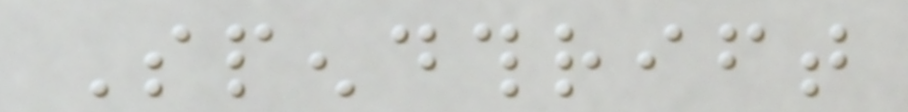Spendthrift
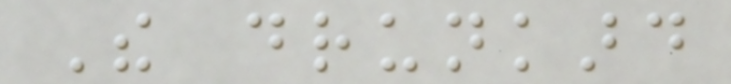The drunkard
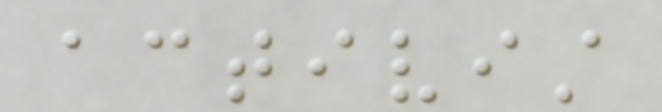activist
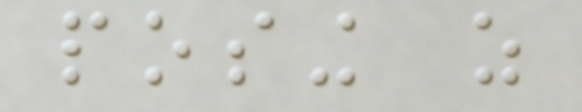posing as
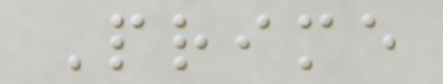Prime
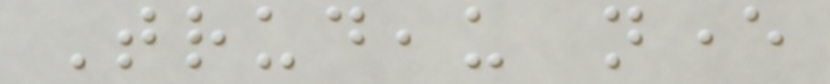Trudeau never
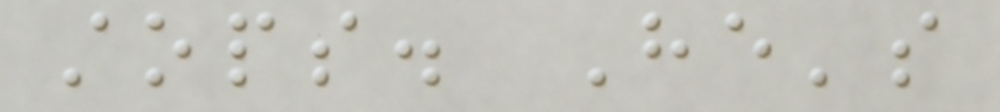stops. He's
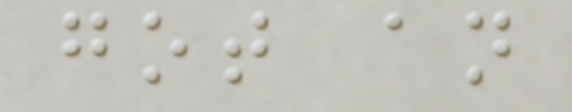got an
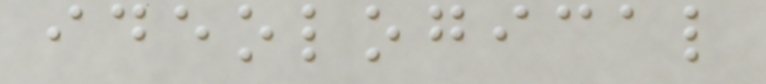ideological
